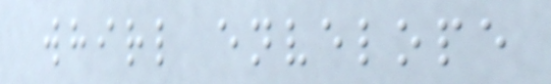whirl envelope
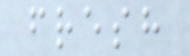fresh
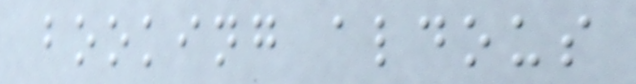booking aldous
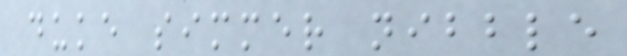duke simmer nibble
